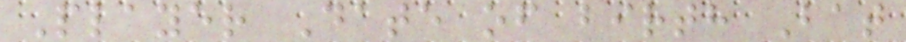Player Date of birth Bat
